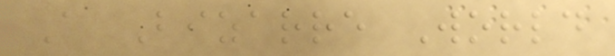A Bizarre World
